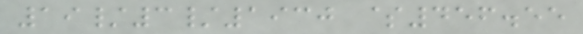19/3/1930 $456.55
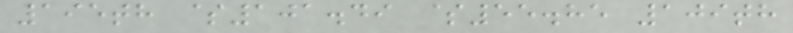195th $101.49 $55.85 109th
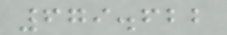679.622
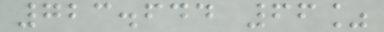723.644 66%
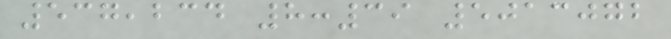537,234 8:39 5013072
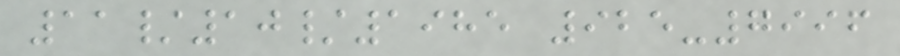11/10/1985 925-7996
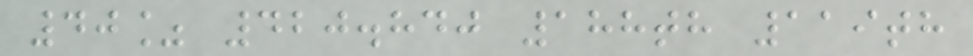40% 420.840 188th 119th
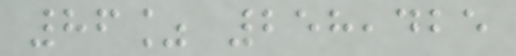86% 258,425
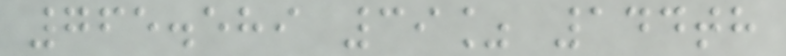765.589 39% 144th
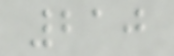210
